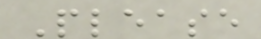Please
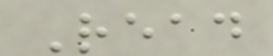Read
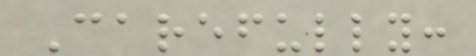Carefully:
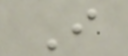I
